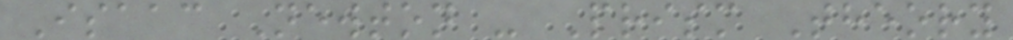Isaac Newton - Prism Theory
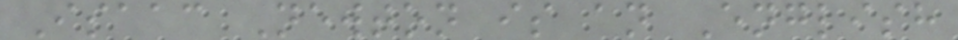Isaac Newton is an English
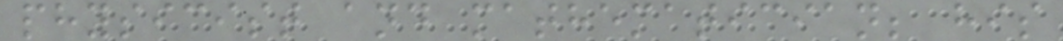physicist and mathematician; his
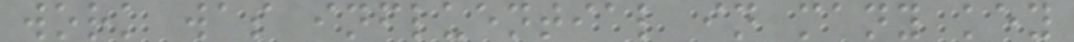work was influential in many key
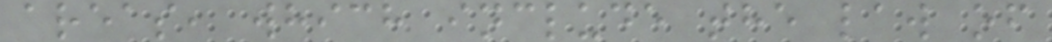areas, which include the law of
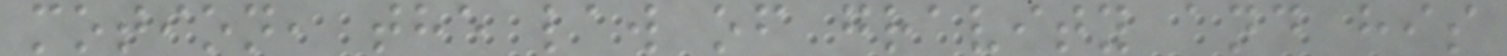motion, the law of gravity and his
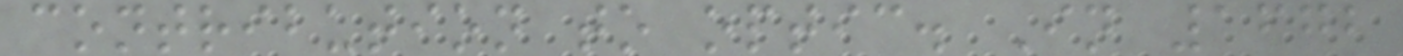contribution to optic. In 1672
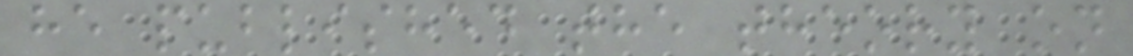he published the theory on
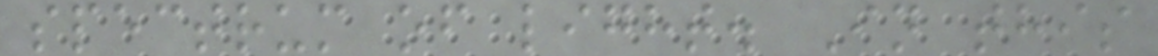spectrum of light. In this
